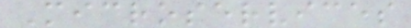Microservices
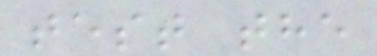test the
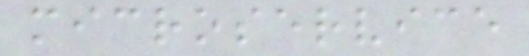microservice
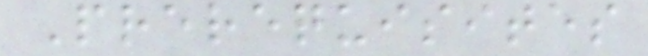Prerequisites
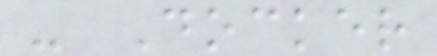- Docker
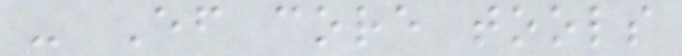- Ef core tools
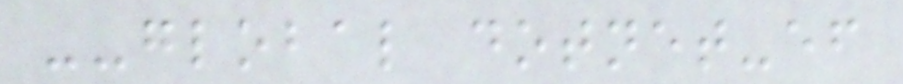--global dotnet-ef
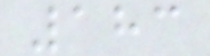183
